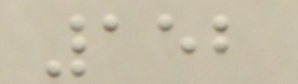152
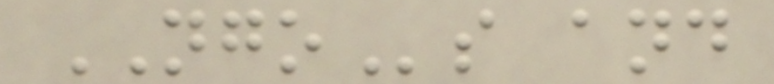NGOs and
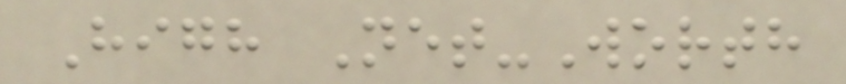High Net-Worth
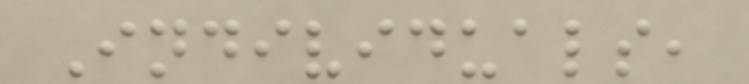Individuals,
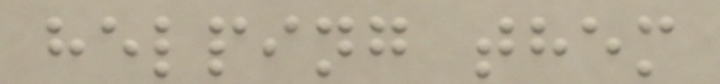helping them
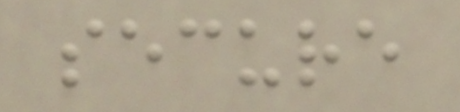secure
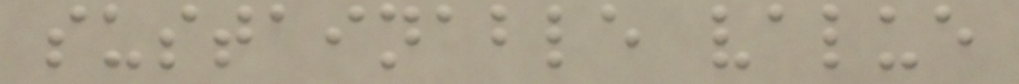sustainable value
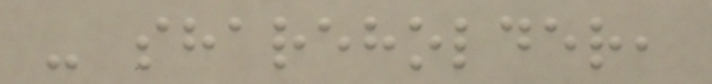- shareholder,
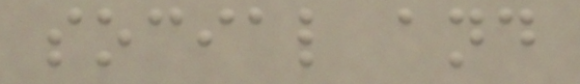social and
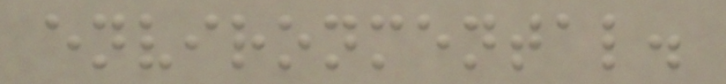environmental.
